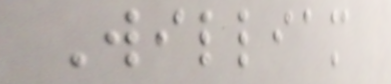William
